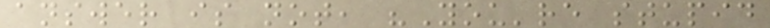answer is not, "You're stupid
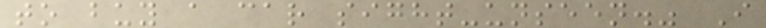to buy a car sight-unseen." I
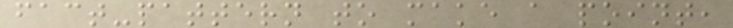fact-pattern to make a point,
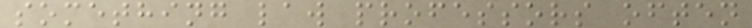something law professors often
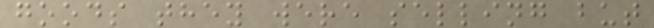goods they were selling but
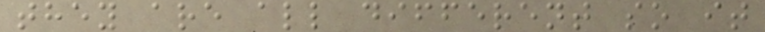they are all different so it
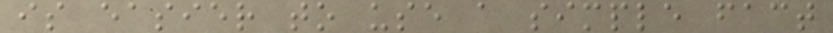is easier to use a simple fact
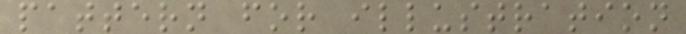pattern for illustration
